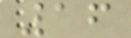16
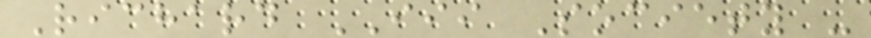Richard III Society -
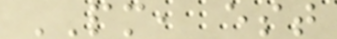PM, est
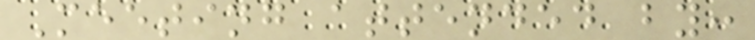Meeting attended by:
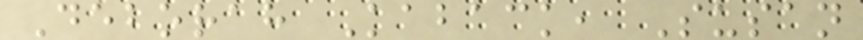Deborah Kaback, Susan
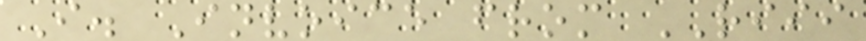I. Invoice from RIII
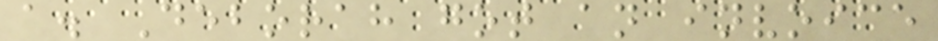a. Deborah got an invoice
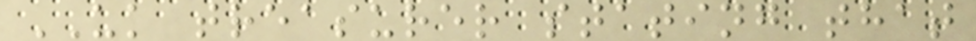UK treasurer stating that
